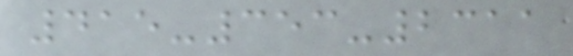415-353-2311
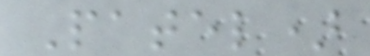Patel)
